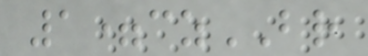1=czBR
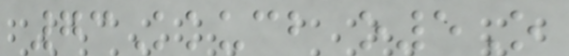73Kkucb o5O
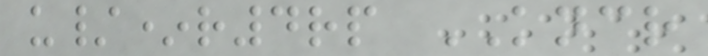u/*r4rp KNCR
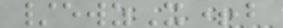/ewzX+b
